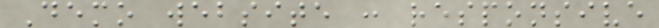Demo website : responsive
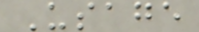Usage
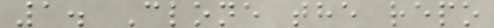1. Clone the repo
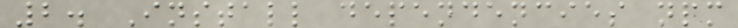2. Install dependencies npm
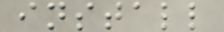install
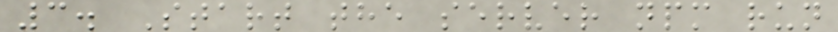3. Start the server npm run
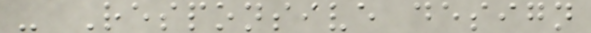- Responsive design
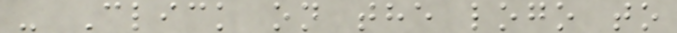- Click on the logo to
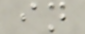in
